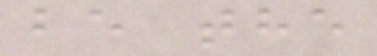be the
